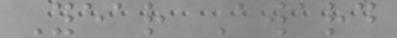Year Award
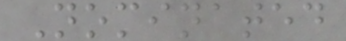Nominated
